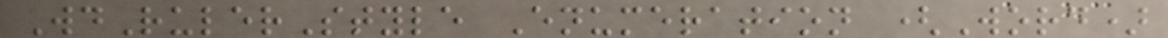WdRulerStyle Enumeration (Word)
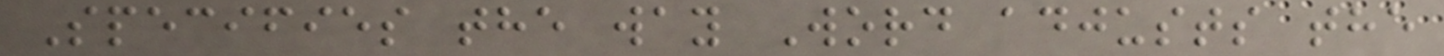Specifies the way Word adjusts the
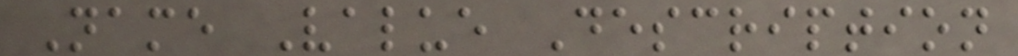Name Value Description
